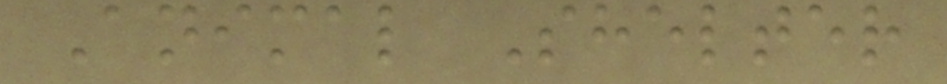Animal Shelter
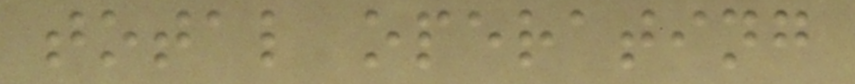total operating
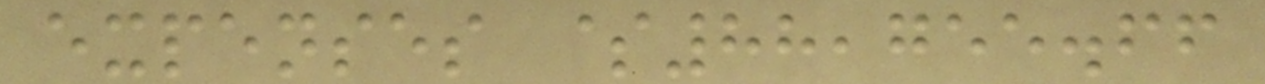expenses $88,755.66
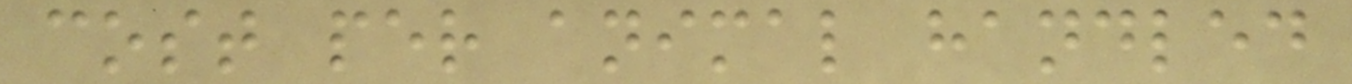cost per animal handled
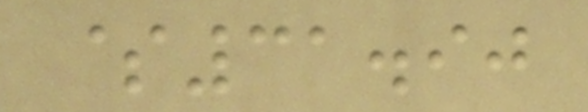$31.90
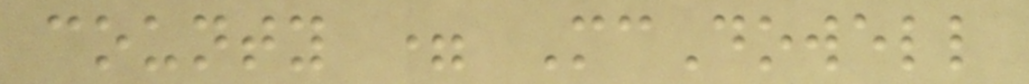county = McDowell
